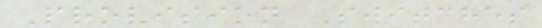Provision Switches
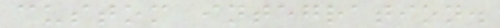custom integration.
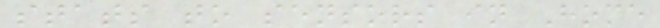stats to sensors in Home
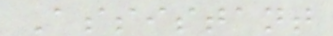Assistant
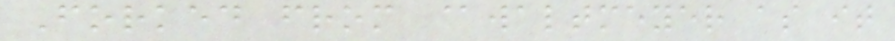Forked from @waltmeyer as it
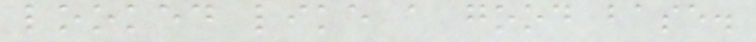looked like a good base.
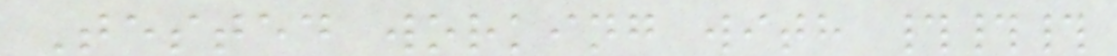Tested working with ###
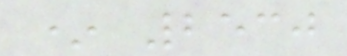* 2530
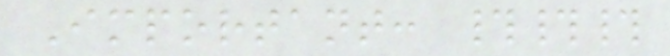Important: ###
